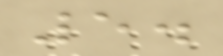5.
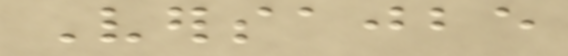Versajbe
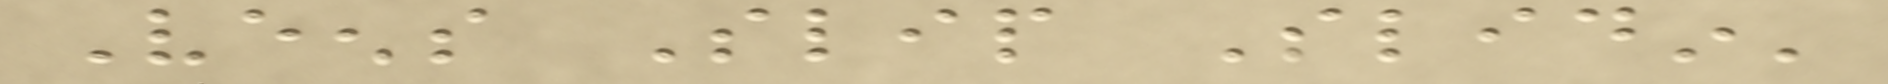Veens Slip Slidin'
